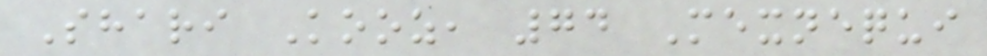Shari Kooz, 74 Mexnequi
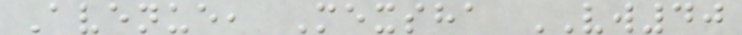Avenue, Mexsha VW40
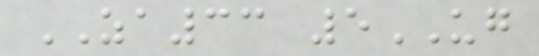ZA33 5UG
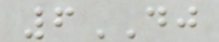6DJ
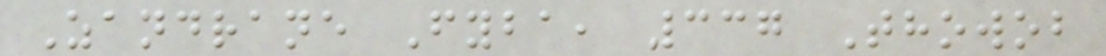Zandrane Fyba, 337 Thowob
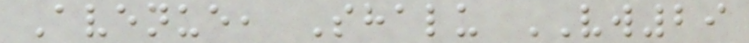Avenue, Shalu VW29
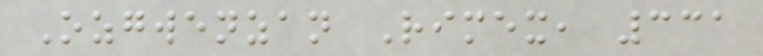Ozgwenzan Rimex, 331
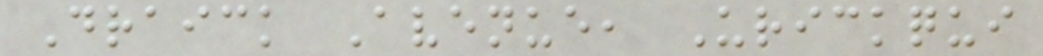Draick Avenue, Urickqui
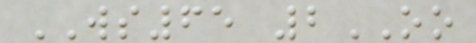WS65 2OO
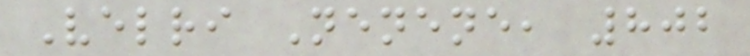Velri Nenene, 802
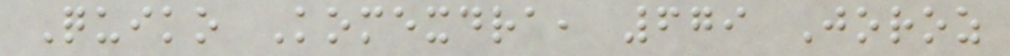Quiko Komexdra, 679 Joroz
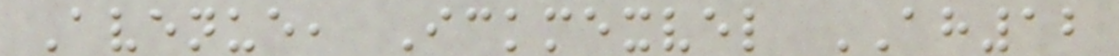Avenue, Ickmexvel AH12
